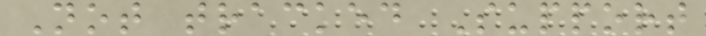Not tracked Support
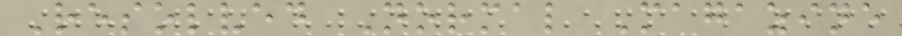Resolved Normal Magazine
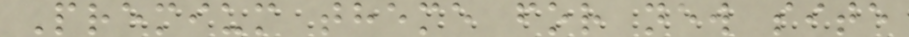Premium theme for new site
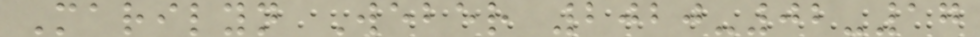Marilyn Weber 2020-02-17
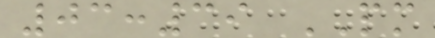03:39 PM
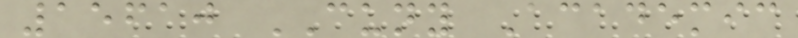15610 CUNY Academic
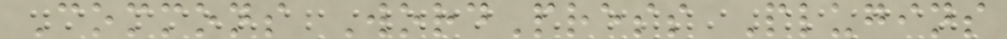Commons WordPress Plugins
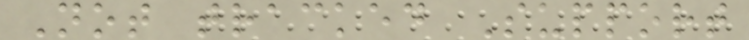Not tracked Support
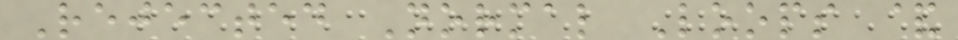Rejected Normal Loops &
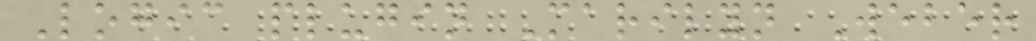Logic plugin Marilyn Weber
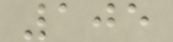105
